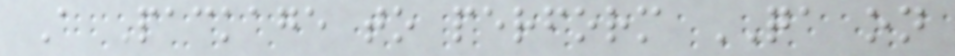A Package to perform QA on
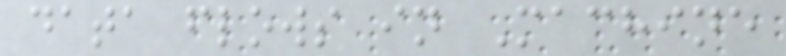data flows in Machine
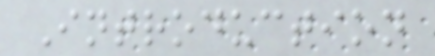Introduction
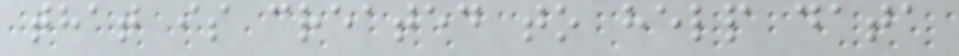that is created to help data
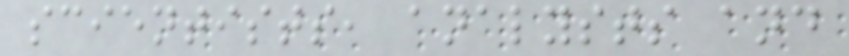scientists, analysts and
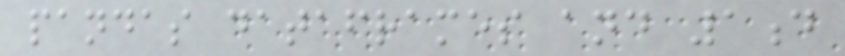pandas dataframes and 1d
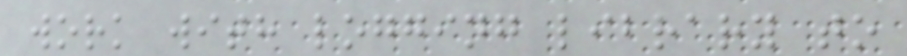work with logging library to
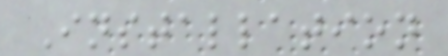Installation
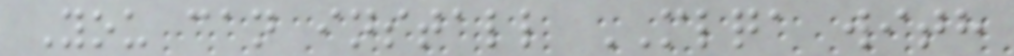You can install MLQA with
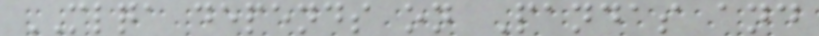MLQA depends on Pandas and
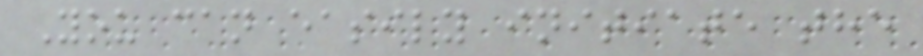You can easily initiate the
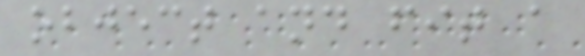object and fit a
